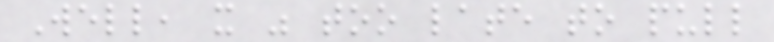Well, it was too late to pull
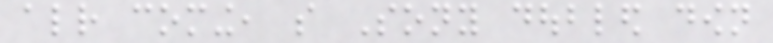already coming, so Sony doubled down
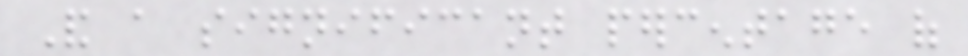And a significant percentage of
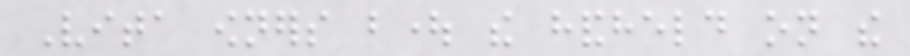Vita owners bought the handheld on the
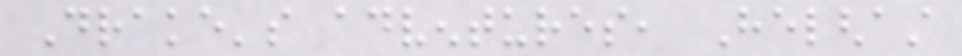Drake's adventures, Helghast
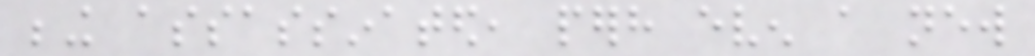being assassinated, perhaps even a new
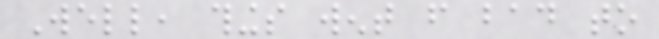Well, things went from bad to
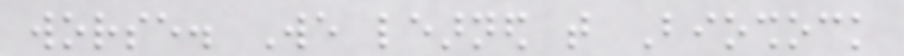worse. We learned that Bioshock
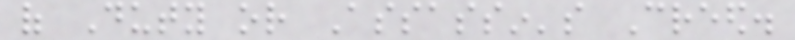of Duty or Assassin's Creed.
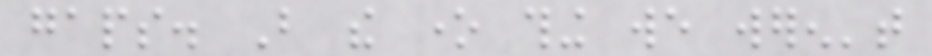gaps. But the one thing we weren't
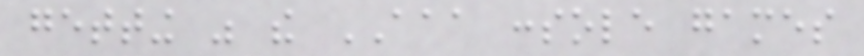getting was the AAA console games
